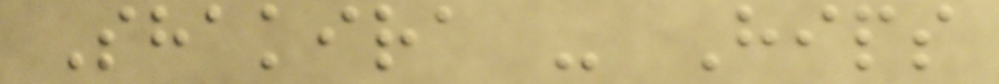Shakira - Hips
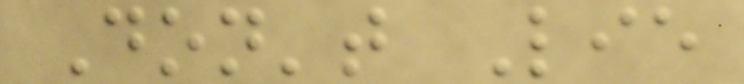Don't Lie
